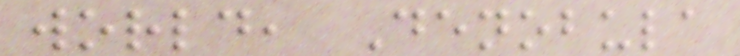world, Denobula
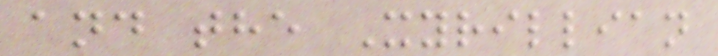and the Xyrillian
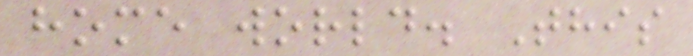home world. This
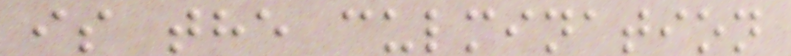is the culmination
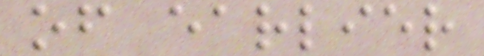of earlier
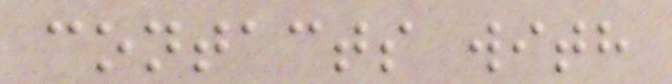contacts with
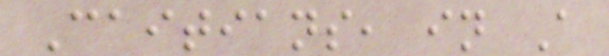Caitians, in A
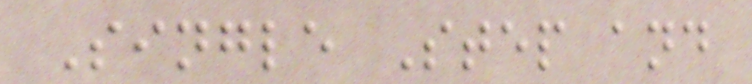Single Step and
